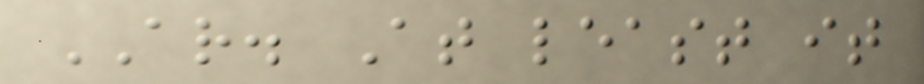AR. At least it
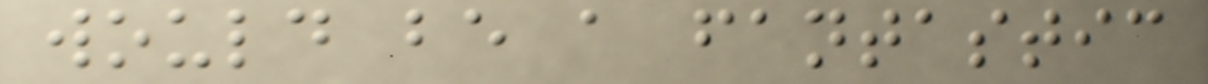would be a fantastic
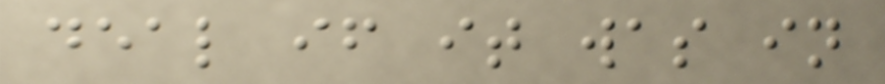deal if it was in
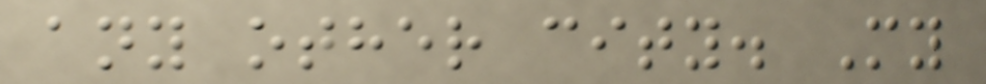any other city. My
